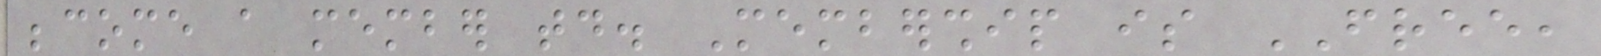become a member today. Membership is FREE,
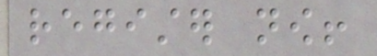register now!
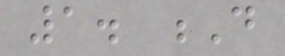1. D
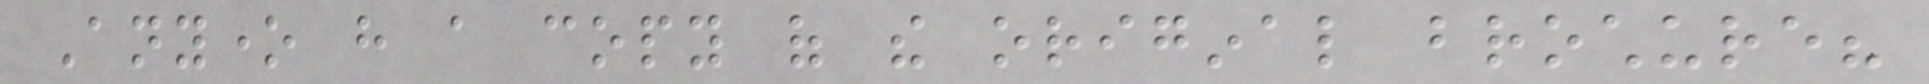Anyone have a copy of the original brochure?
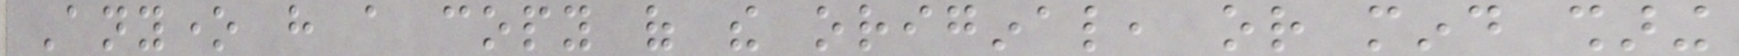Anyone have a copy of the original, or mind sharing
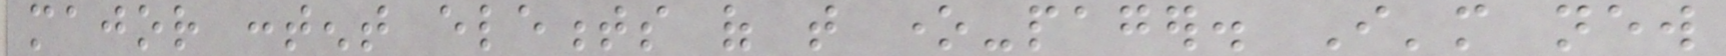major content elements of that one-pager. I'm new
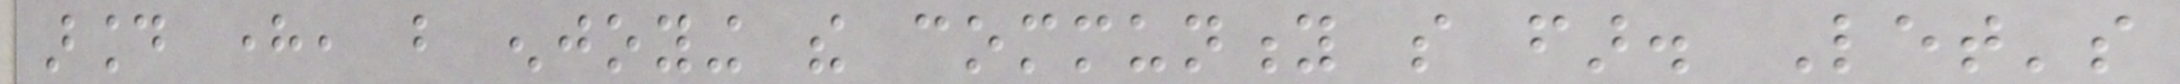around here, but enjoying the community so far. Let's
